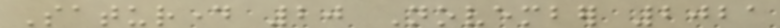Saturday 20 November 2021
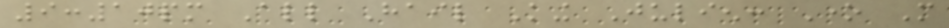9:10pm All Hail King Julien: One More
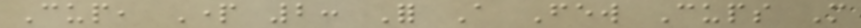Cup, Part 2: For A Few Cups More
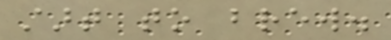start to brew.
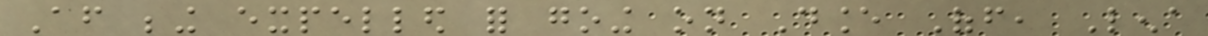After being expelled for going on Dance Off, Lena
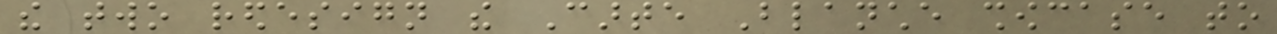the two redesign the Carte Blanche showcase to
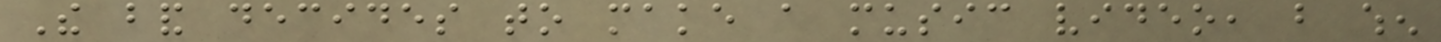The band decides to make a music video, but when
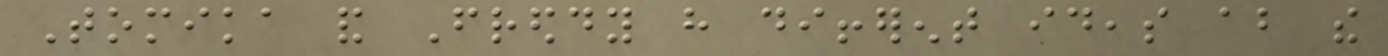Tomika and Freddy have different ideas about the
